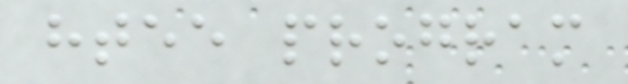htee program
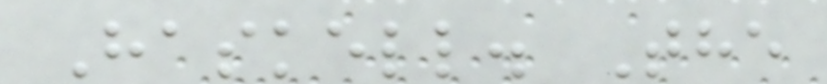Haskell. The
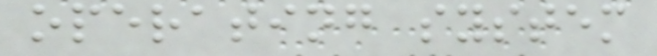operating system
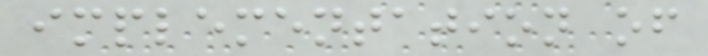implementation of
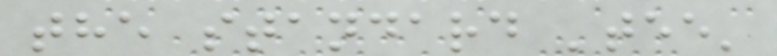the standard 'tee'
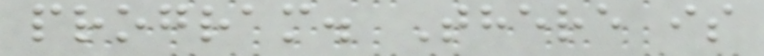program. There is
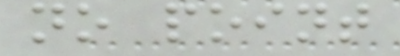no point
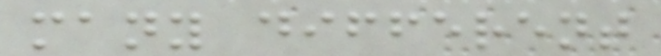many different
